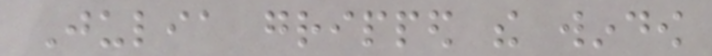Julia gripped the window
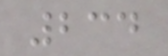234
